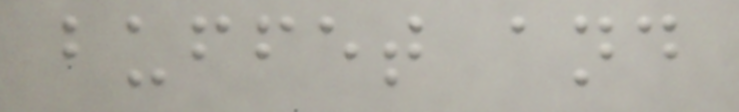buffet and
